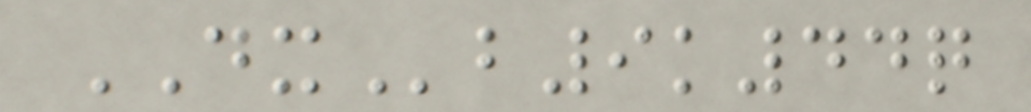DXb9k44q
